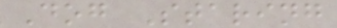Dog Staring
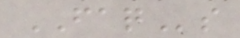FAQs
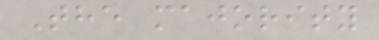The majority
